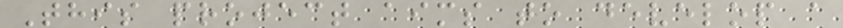This project aims to develop a
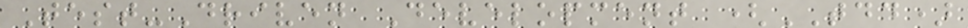Test-Driven Development (TDD)
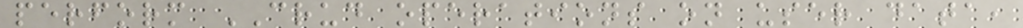perform CRUD operations on user data,
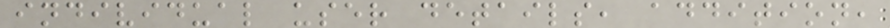individual user details, addition,
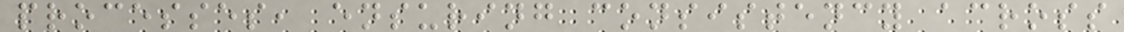processes, ensuring consistency across
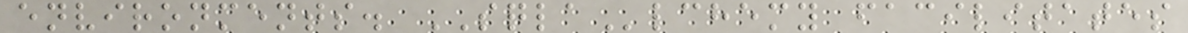environments. SQLAlchemy facilitates
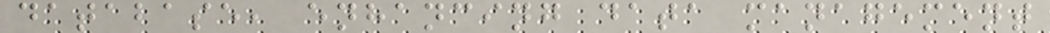database, enhancing data management
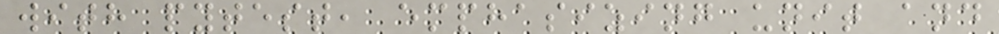with pytest, emphasizing unit and
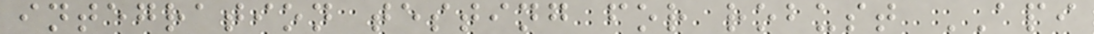integration testing for robust API
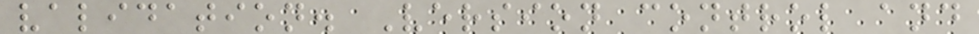validation. Version control and
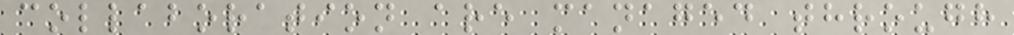collaboration are managed through
